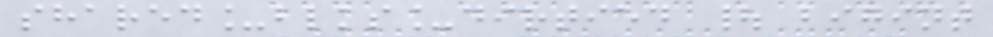shared_blks_dirtied | bigint
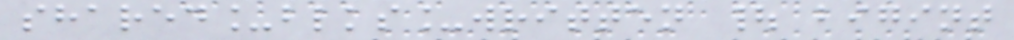shared_blks_written | bigint
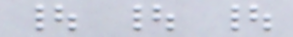| | |
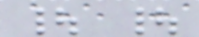| |
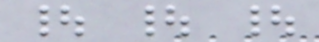| | |
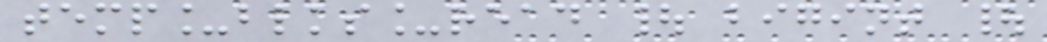temp_blks_read | bigint |
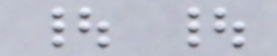| |
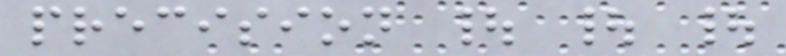precision | | |
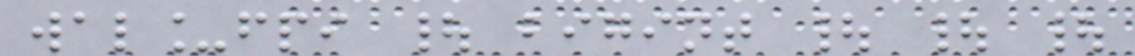wal_fpi | bigint | | |
